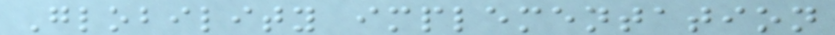Globility implementation
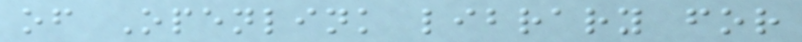of Openlink library for
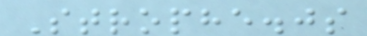Strophe.js
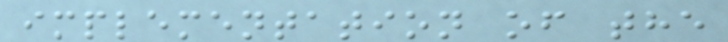implementation of the
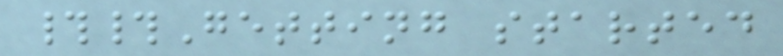##Getting started
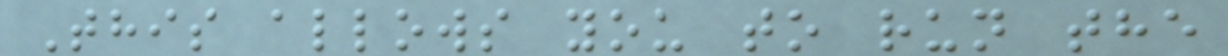This allows you to run the
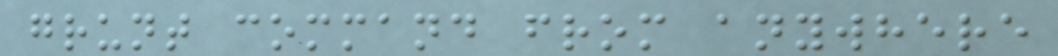grunt command from anywhere
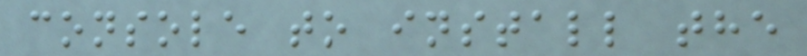console to install the
